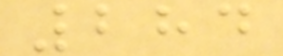284
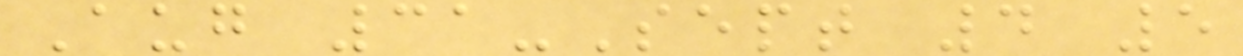Aug 31-Sept 4 5
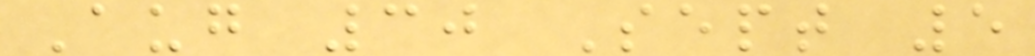Aug 30 Sept 5
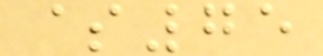$75
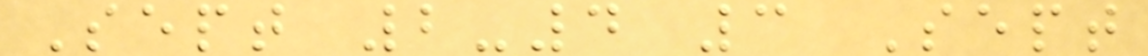Sept 2-4 3 Sept
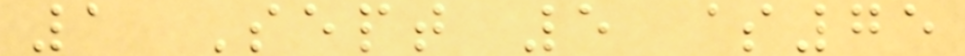1 Sept 5 $75
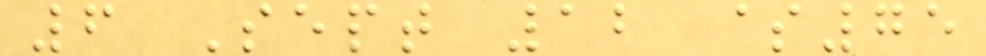6 Sept 12 $75
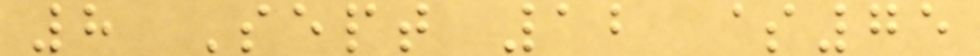8 Sept 12 $75
